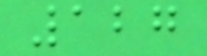127
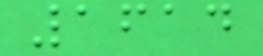1614
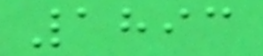1893
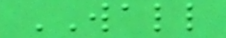WALL
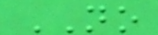NO
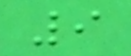9
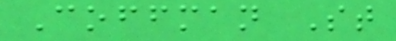Coffman St
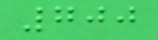700
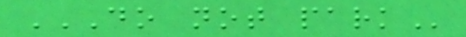DO NOT PARK
